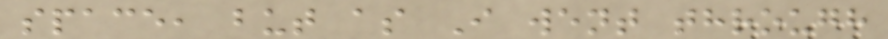space, but as I went through
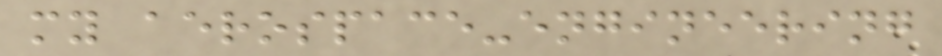my aerospace-engineering
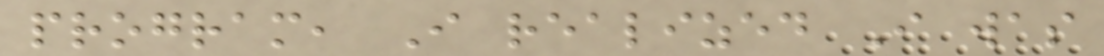program, I realized I was
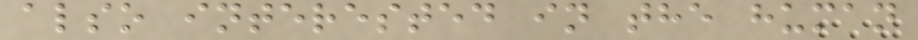also interested in the human
